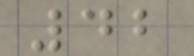42
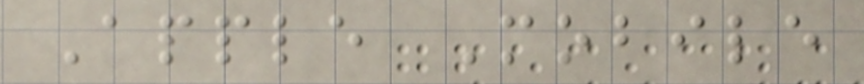Apple Mobile
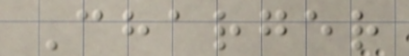Charger
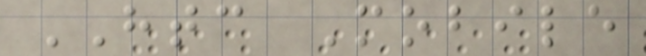HTC Mobile
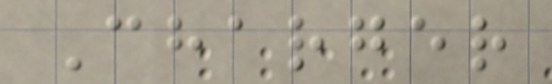Charger
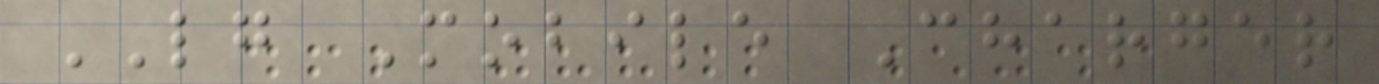LG Mobile Charger
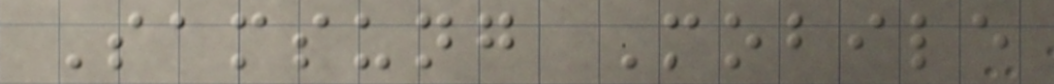Samsung Mobile
